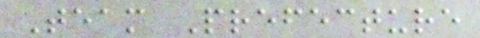Team Prefecture
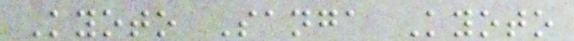Kyoto Sanga Kyoto
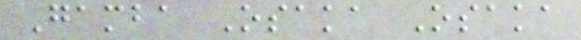Gamba Osaka Osaka
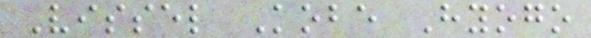Vissel Kobe Hyogo
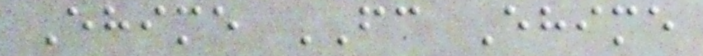Ehime FC Ehime
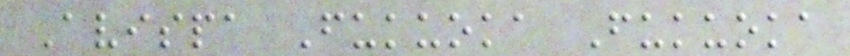Avispa Fukuoka Fukuoka
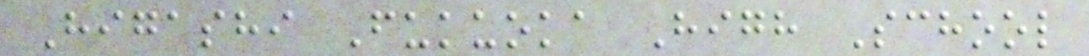Higashi Fukuoka High School
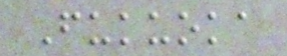Fukuoka
